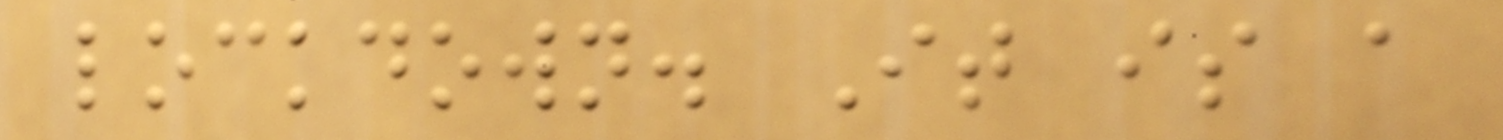lockdown. It is a
